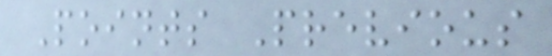Points Previous
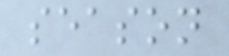season
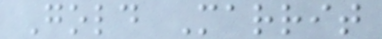Gold Marrit
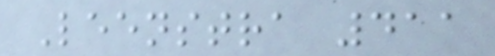Leenstra 411
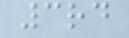3rd
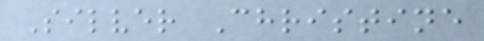Silver Christine
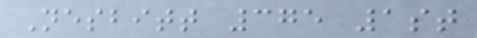Nesbitt 375 1st
